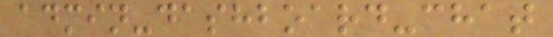admin-dashboard-chat
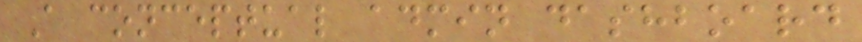A conceptual admin dashboard
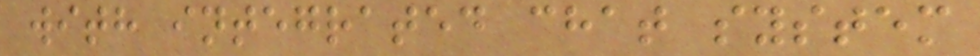with integrated chat system
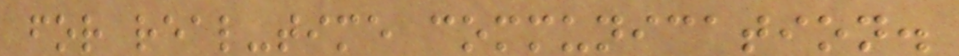for real-time communication.
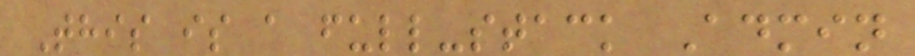This is a full-stack Admin
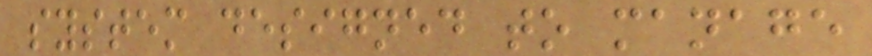system designed to manage
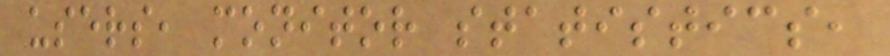users, monitor statistics,
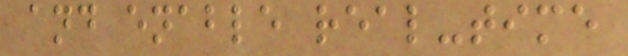and enable real-time
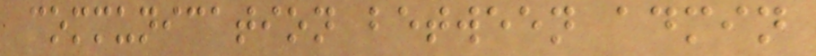communication between admin
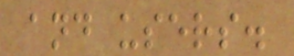and users.
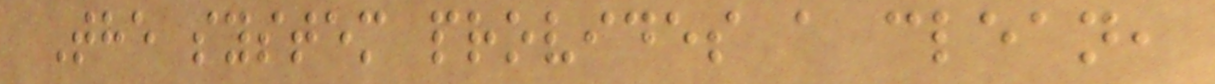The system provides a clean,
